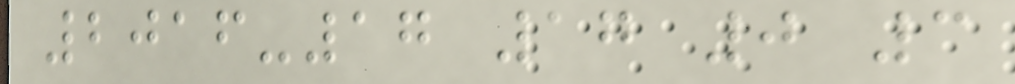2016-17 17 0 3
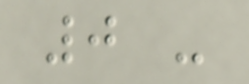0 -
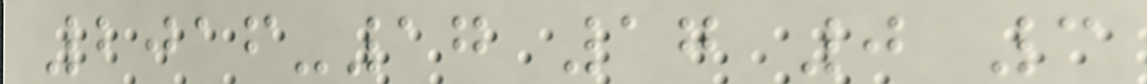2016-17 17 0 3
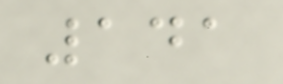141
